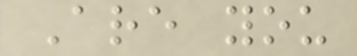Are you
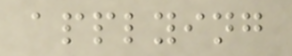applying
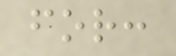for:
